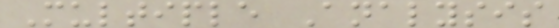Multiple Analysis
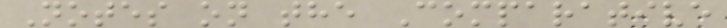Notes on the Comparative
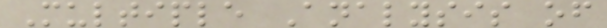Multiple Analysis of
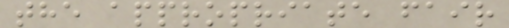the appropriate fair
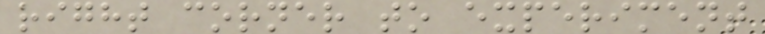right corner to experiment
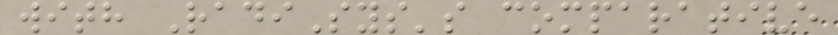with RadiSys's comparative
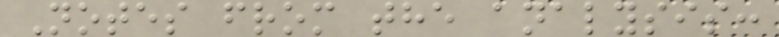Notes from the analysis:
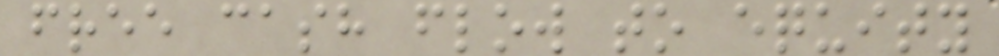free cash flow to equity
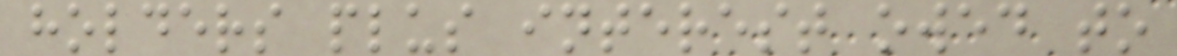holders plus interest owed to
